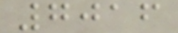7016
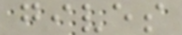gives
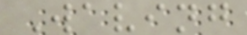Waving
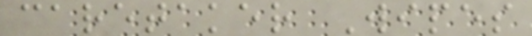caretaker Wipes
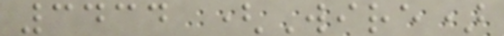3434 (Wire)
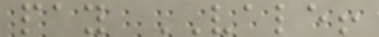pay VALE!
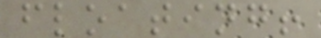floating!
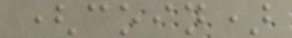(coin)
